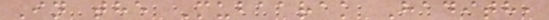In the Mubaarak Hadith,
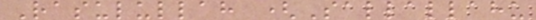Rasulullah (Sallallahu
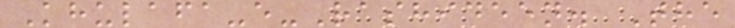Khulafa-e-Rashideen. The
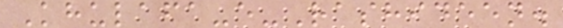Khulafa-e-Rashideen.
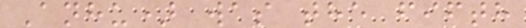Anhu) was the fifth
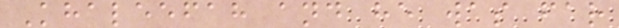Khaleefah and he was far
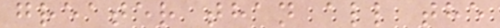greater than all the
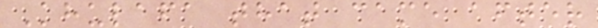Khulafa that came after
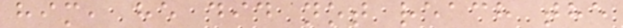him, he did not reach the
